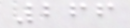266
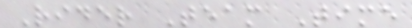Rider Team Time
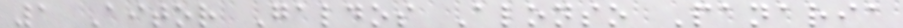1 Aitor Galdos Alonso Panaria
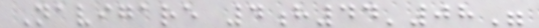Navigare 4h44'08"
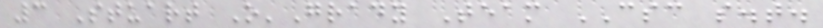3 Stuart O'Grady Team CSC s.t.
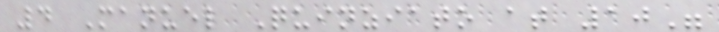4 Manuel Quinziato at 10"
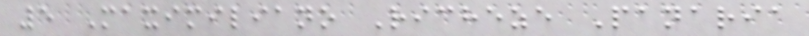5 Maximiliano Richeze Panaria
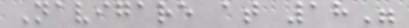Navigare at 18"
